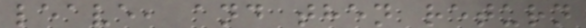leave, and then return
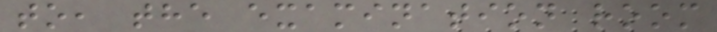to, the examination room
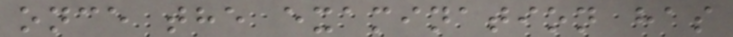once the examination has
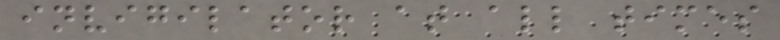invigilator at all times
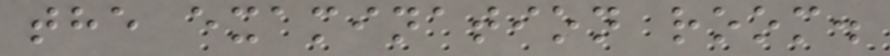the examination room.
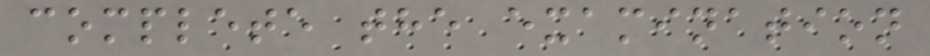complete the examination
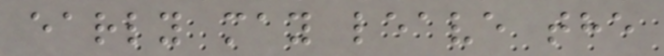early may leave the
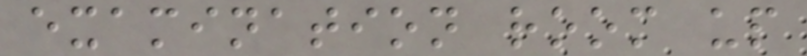examination room up
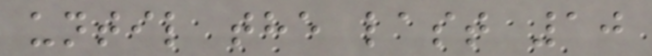until the last 10
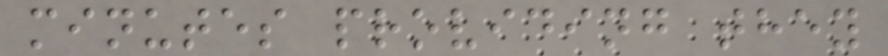minutes providing they
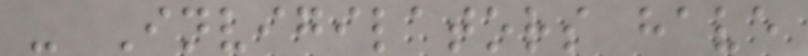- Invigilators have
